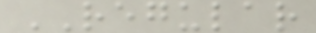REGULAR
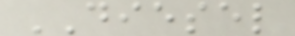DIESEL
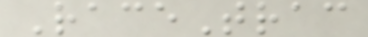RaceTrac
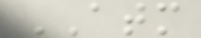ATM
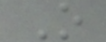O
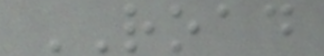ROAD
